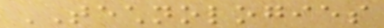TECHNOLOGIES
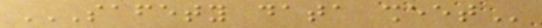SAFETY DATA SHEET
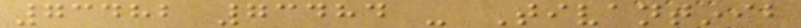73482 73484 - Tivantinib
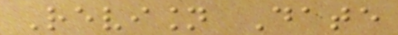Revision Date
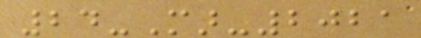24-Mar-2021
